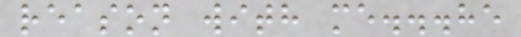reason with me...he
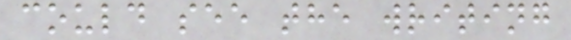could see the writing
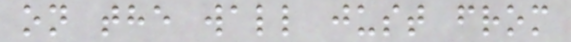on the wall just from
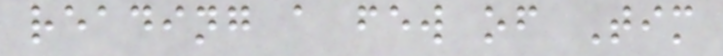reading a few of Tim
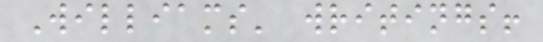Williams' writings!
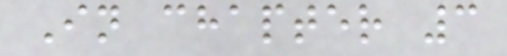In chapter 3
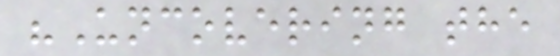"Uncovering the
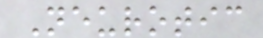Neurotic
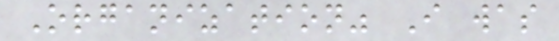Organization" I was
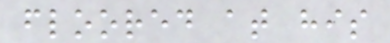floored at his
